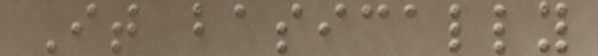It basically
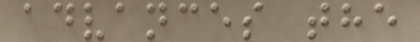advances the
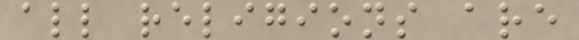all religions are
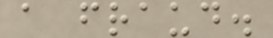a fraud.
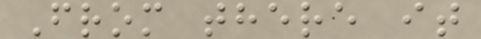From there it
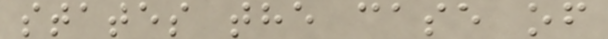states the case of
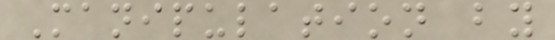Manipulation by
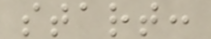start:
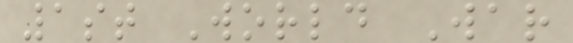1st World War
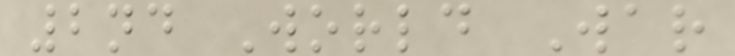2nd World War
